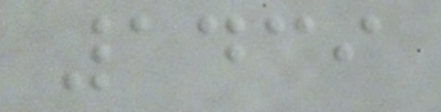1439
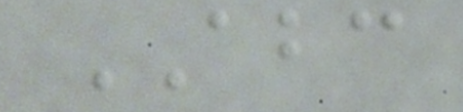ABC
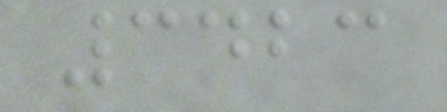3423
